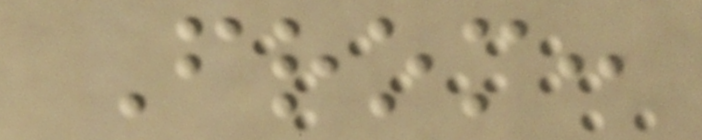From:
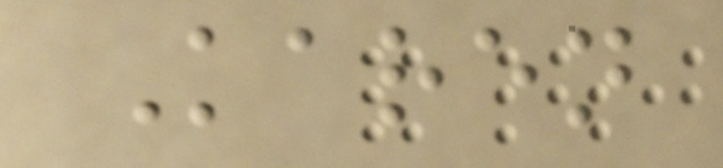Karen
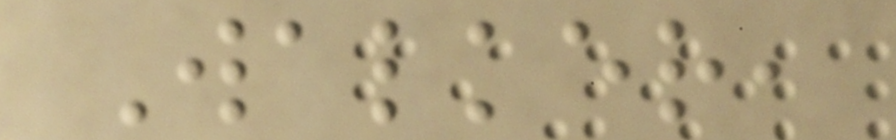Walker,
